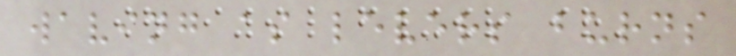waving as levers burns
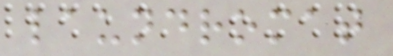laundromat
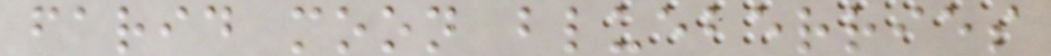farid moon blueberries
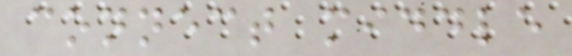connect middle
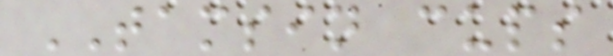TAMSIN cups
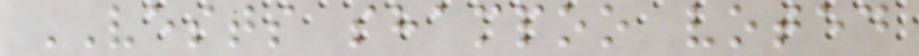VESTS shampoo voted
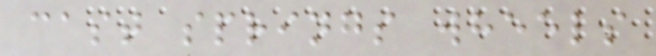cast springs wheels
